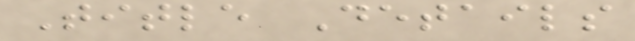Title Details
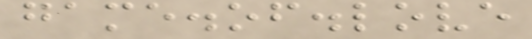game.of.love
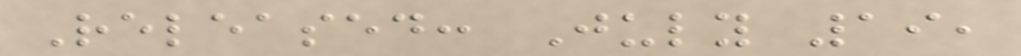Released: July 19,
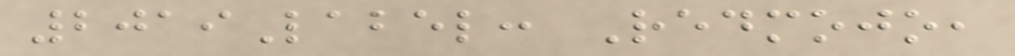2019Label: Redmojo,
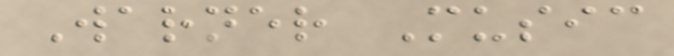Warner Music
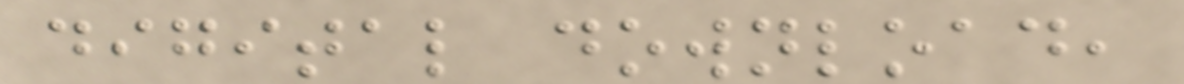digital download,
